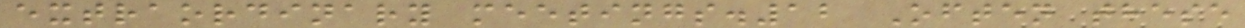extraordinary meetings.12 Often these
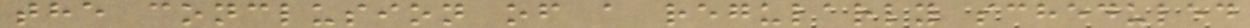the conclusion of a regularly scheduled
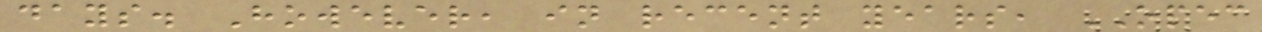days. However, in recent years, OPEC
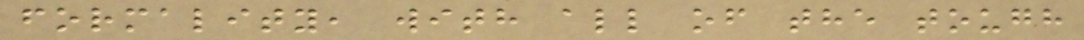formality, with all of the tough
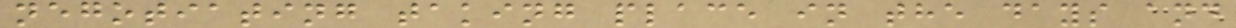negotiating taking place in the days and
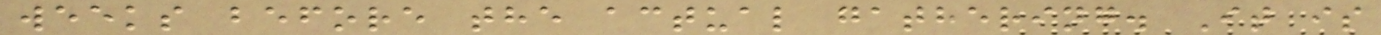weeks before the actual gathering. It is
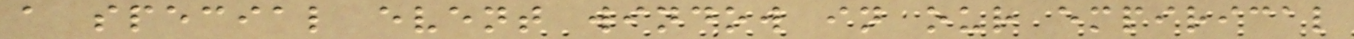a special event window in our empirical
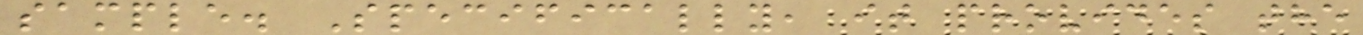sample. Specifically, it provides the
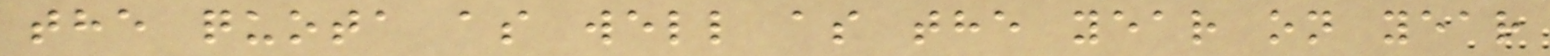the quota as well as the year on year
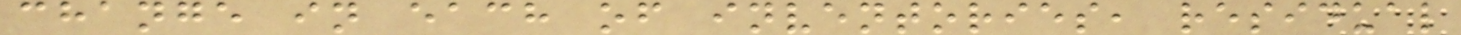change in each of inventories, residual
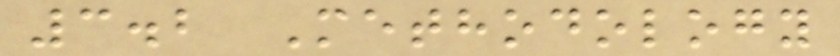3.2 Methodology
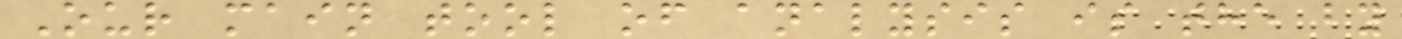Our main tool of analysis is the by
